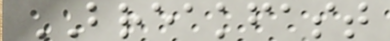BREAKFAST
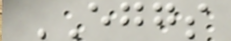EGGS
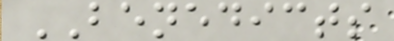BENEDICTS
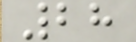28
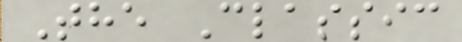The Classic
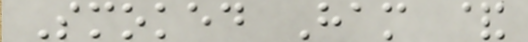Smoked Ham &
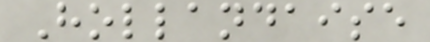Hollandaise
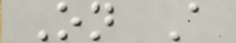On A
